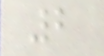2
